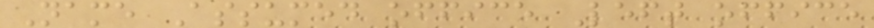Name Assumed office Left office
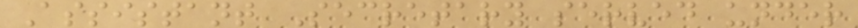Assistant Secretary served under
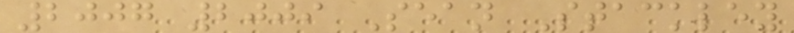2007 2009 Sean Stackley
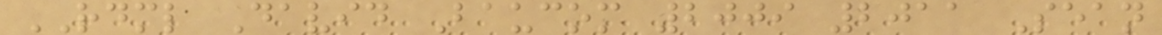RDML David Baucom 2009 2011 Sean
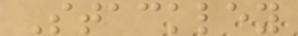Stackley
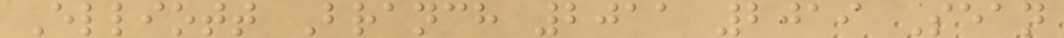Elliott Branch 2011 2019 Sean
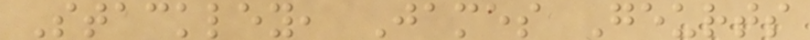Stackley, James Geurts
